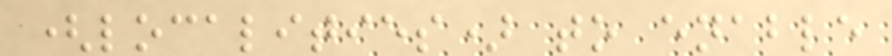(localities) to enable
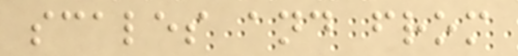scales and from
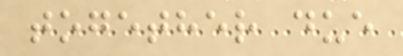together due
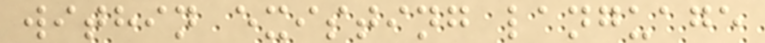within existing language
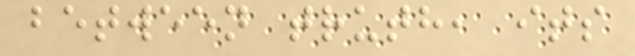between truth, its
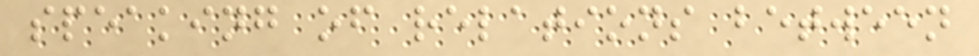speaking of relations between
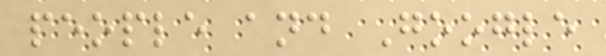people and Google
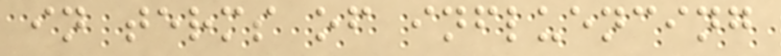in terms of influencing
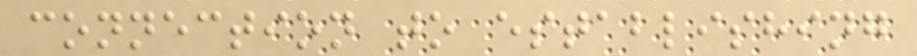connection to establishing
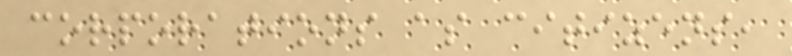corporations as citizens,
